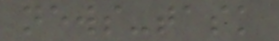news-task
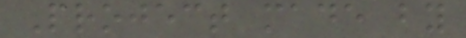Project made by
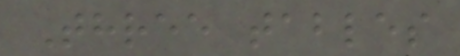Three tables
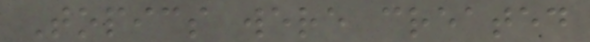Topics were created
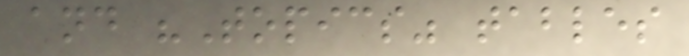and "Topics" tables
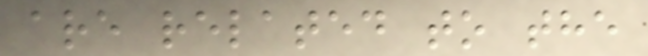are related to the
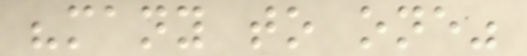"many to one"
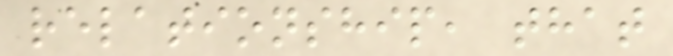relationship, that
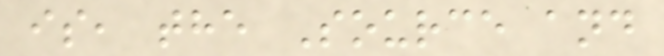is, the Source and
